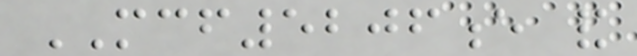MCF5206e and
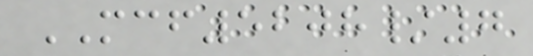MCF5208/7
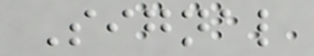Signal
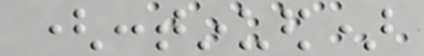(continued)
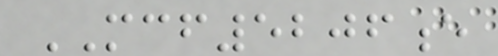MCF5206e
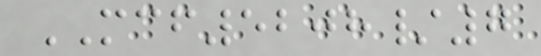MCF5208/7
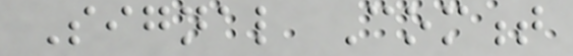Signal Comment
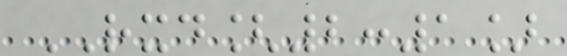RXD[2:1]
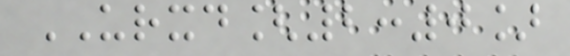URXD[2:0]
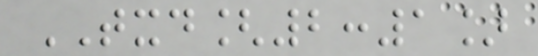TXD[2:1]
